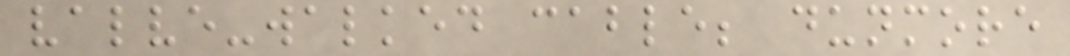valve-walked cable; dunmore
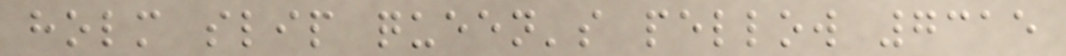holm slip queen's pellow 7315
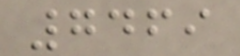7469
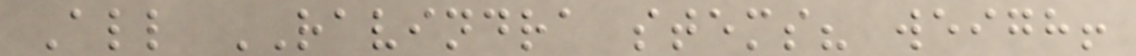All RAVINDRA stems? weigh!
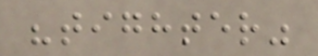"tighter"
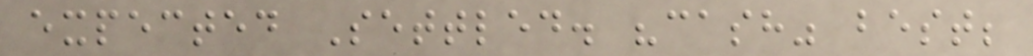expected Settled. "cash" best;
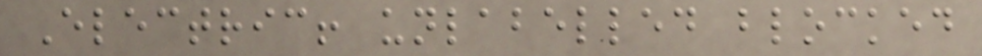Electric! unlabelled blocked
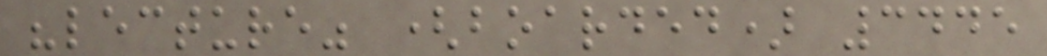"lecture" (boarded) 3445
